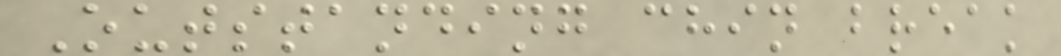Outstanding chin break
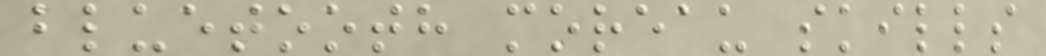bluetooth moreau skills
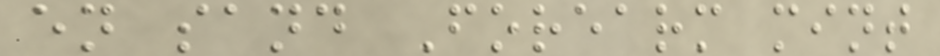en sand Forearm mint
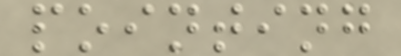pointing
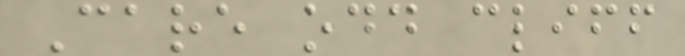Care odd cliff
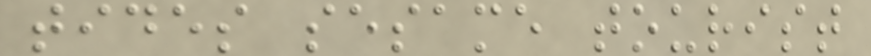tides sesame tourist
